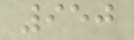950
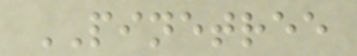PINETREE
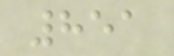851
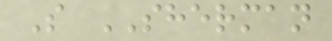S SHERMAN
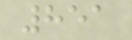851
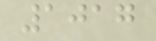1017
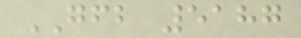GFB 5187
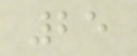25
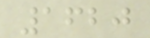1620
